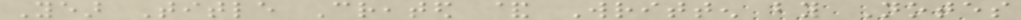Year Title Created & Written by Notes
